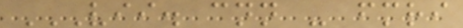VII. CNN - FMRI
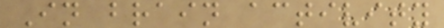In brain activity
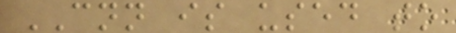CNN is used to
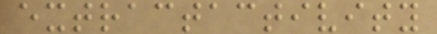extractactivity
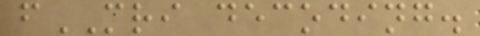fMRI decoding.
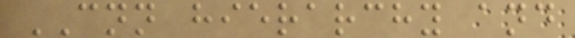CNN hierarchy and
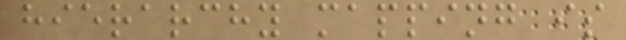hierarchy mapping is
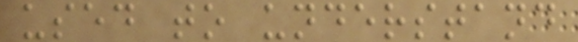used to understand
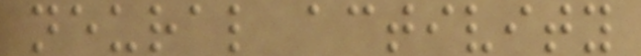neural activity
